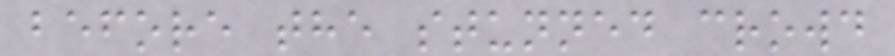before the stunned crowd
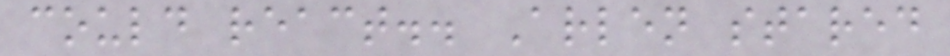could react.. Arlen stared
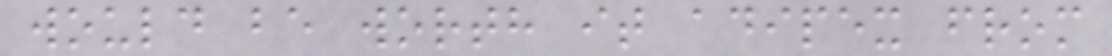would be worth it adipex from
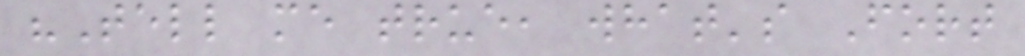"Tell me true, what's Fort
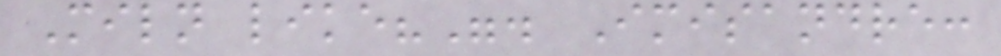Miln like?". Imisandre:
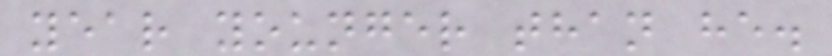year younger than he.
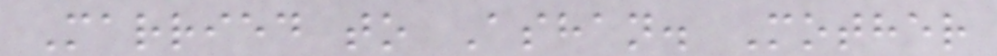Married to Ashan. Mother
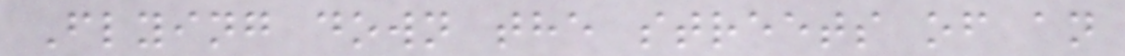Flying down the streets of an
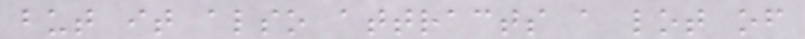but it also attracts a lot of
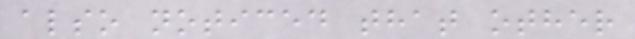also noticed that other
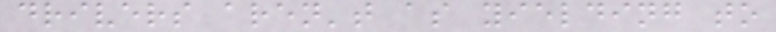drivers aren't as yielding to
